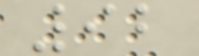92
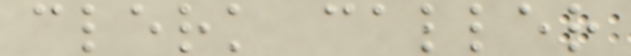clerk caller
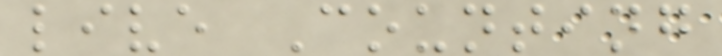live Counting
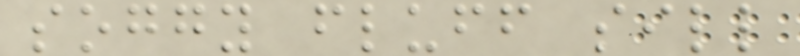soggy fluff sill
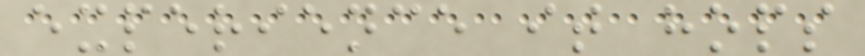experience it hops
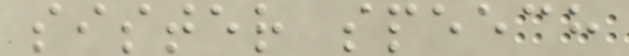sister speech
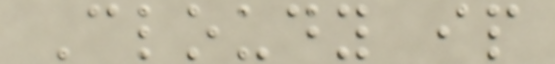Cloudy ip
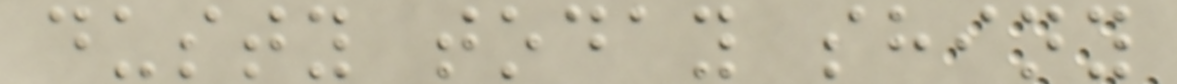dusty today shiny
